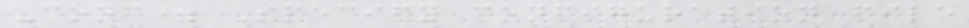-conf= Specify configuration file
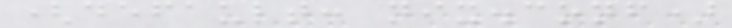(default: nix.conf)
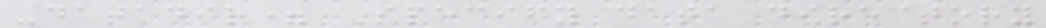-datadir= Specify data directory
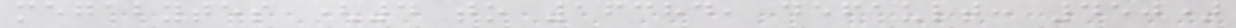megabytes (4 to 16384, default: 450)
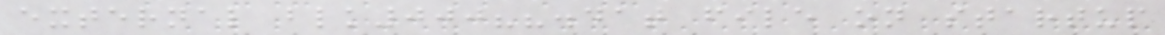external blk000??.dat file on startup
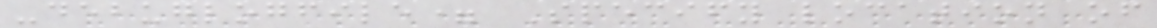-debuglogfile= Specify location of
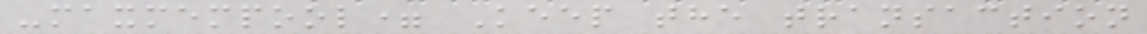-maxmempool= Keep the transaction
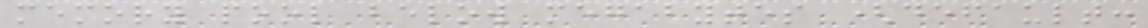memory pool below megabytes (default:
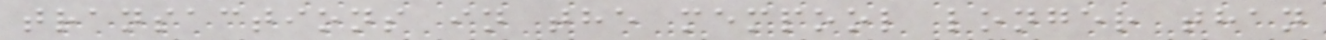transactions in the mempool longer than
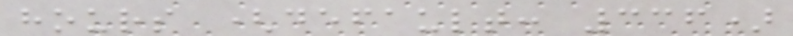hours (default: 336)
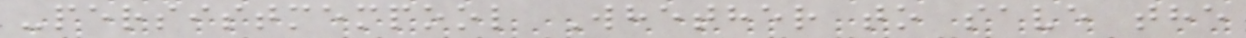-persistmempool Whether to save the
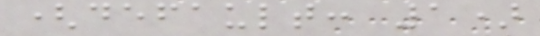(default: 1)
